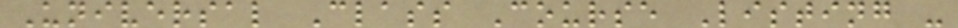Universal Class Course Listing -
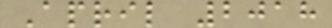April 2018
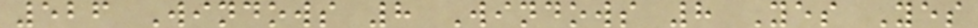526 Windows 8 Windows 8 Yes Yes
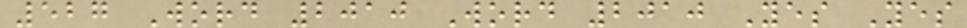527 Word 2010 Word 2010 Yes Yes
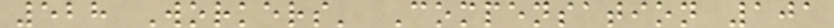528 Workers' Compensation 101
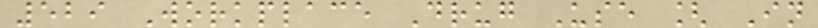529 Workplace Drug Use [ In
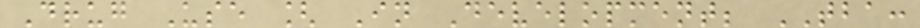Drug Use [ In Development; TBA:
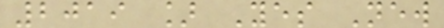2019 ] Yes New
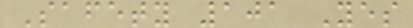Safety 101 Yes
